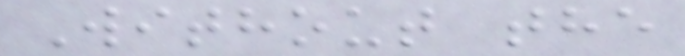Without the
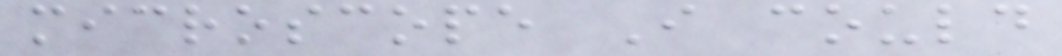microscope I could
